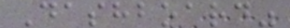Dashboard"
